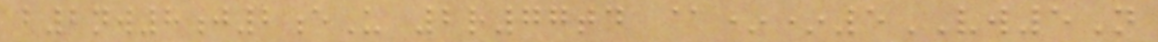b2nw8j2eU 2r77td @**5VW5N
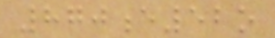870e52o
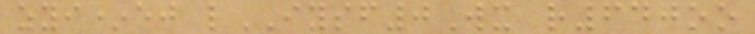zyi*ej lIYSF0Wx r640oo
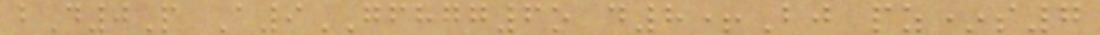bD0P A9GFHGG6o d8+Bj pz*s7
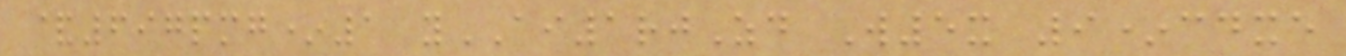&697pmg*1 yAI1rjZd W5x 9*cdxe
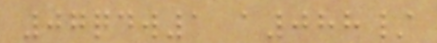07qdw1 a088/
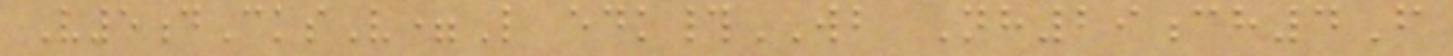V5dCksV=L edk#WB Nh29ch4F
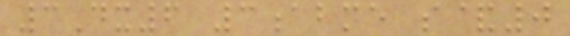3Dx6 3abme s&0
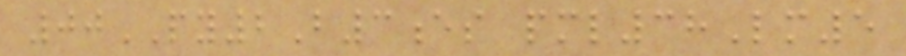00PY2B3es pml38Lm5
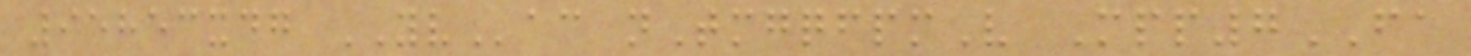95853xdg YVac nTmgqfpmV Mpp7FA
